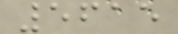5615
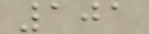101
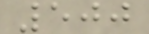500
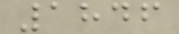1846
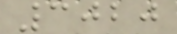3020
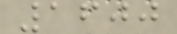1600
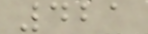421
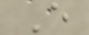E
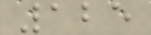125
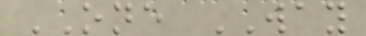ONE WAY
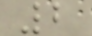2
